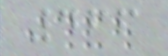466
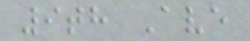9th Ave
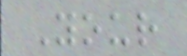Your
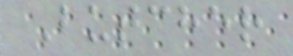Butcher
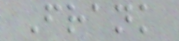Frank
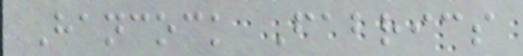Hancock Fabrics
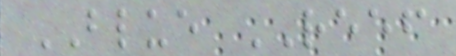BLUE REEF
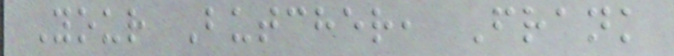Your Butcher, Frank
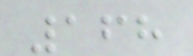168
